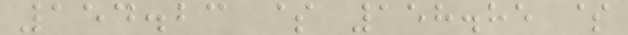154.23 $ 158.85 $
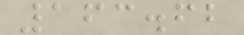163.62
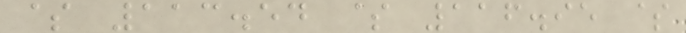$ 113.54 $ 116.95 $
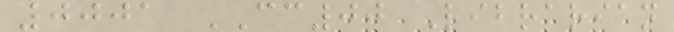0001 CC00 Librarian
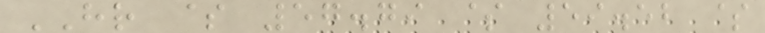HR $ 57.79 $ 59.52 $
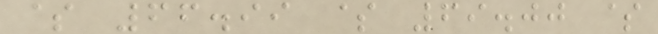$ 66.99 $ 69.00 $
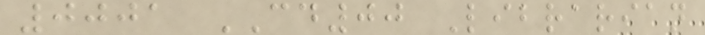0001 CD00 Librarian
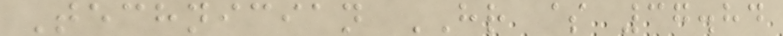Technician HR $ 37.84
